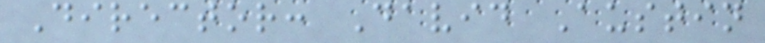Director: David Austin
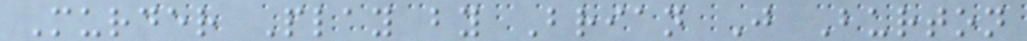Murder Play by Brian J Burton
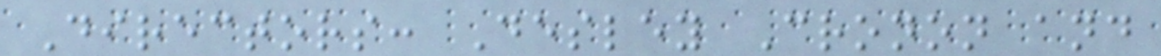Directors: Desley Cronon and
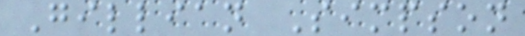Gillian Simpson
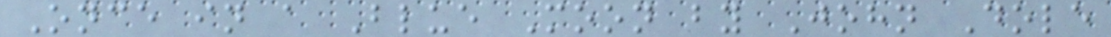Once in a Blue Moon by John Dole
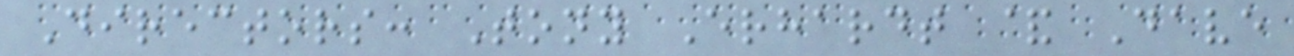Directors: Tony Erhardt & Dave
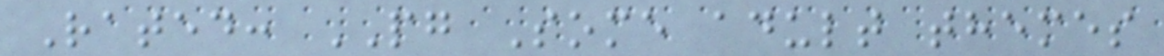Rated: PG Some adult themes
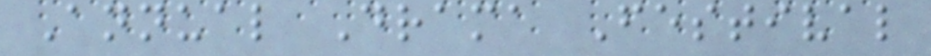Annual Drama Festival
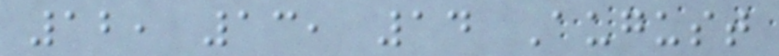12, 13, 14 August
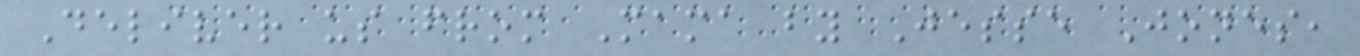Deliver us from Mama by Jesse Jones,
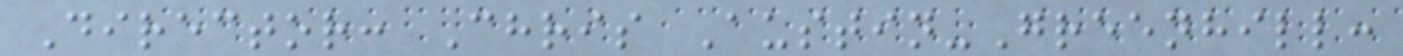Director: Chris Austin-Greenhill:
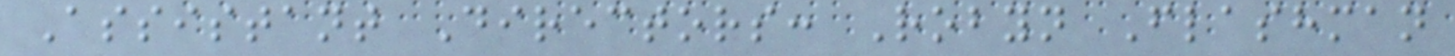Assistant Directors: Robyn Flashman
